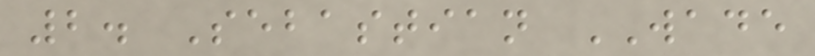2. Sebastian WADE
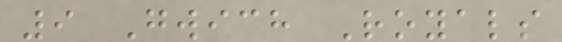9 Gwich Royals
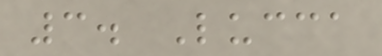3. Lucca
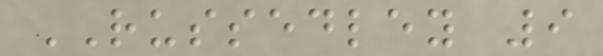RUSSEDLEY 9
